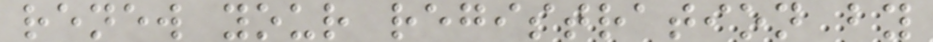renew your registration by
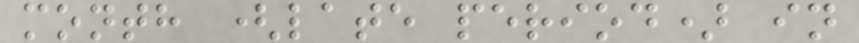month (late period) in
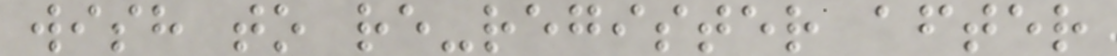wish to re-register after
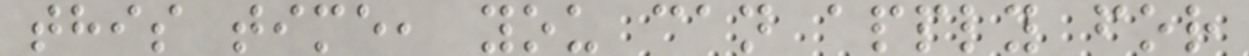this time, you can apply for
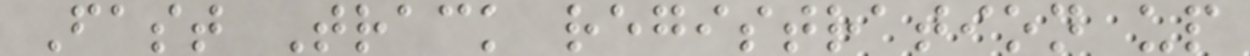Fast Track registration up
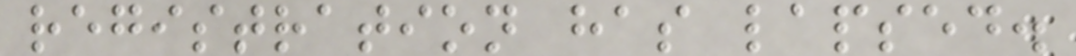registration has lapsed.
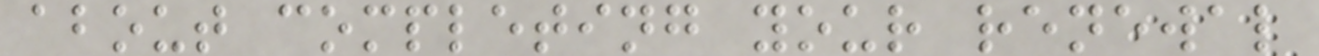about completing your renewal
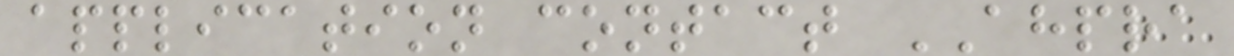application contact AHPRA
